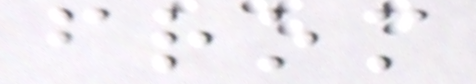from
